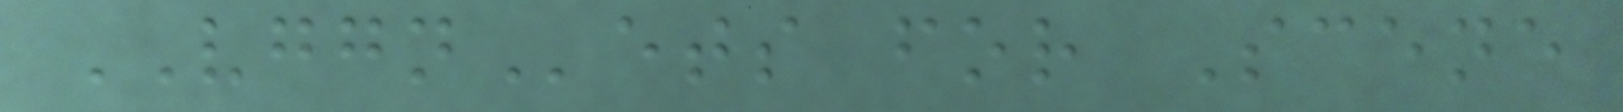VGGNets for Scene
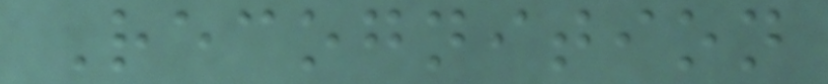Recognition
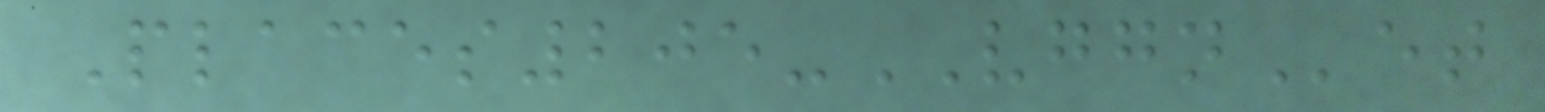Places205-VGGNet
